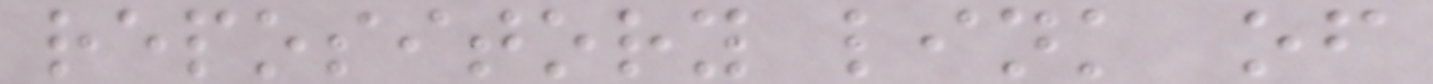repository link of
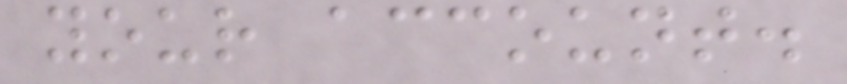your account.
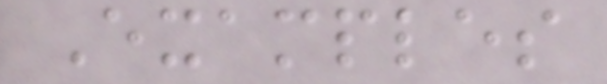Examples
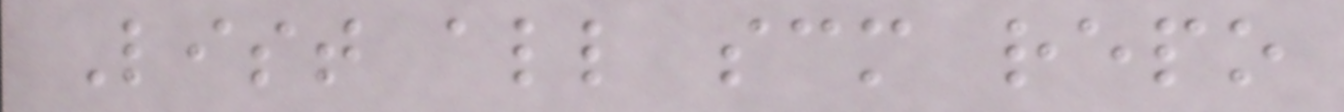List all scm repo
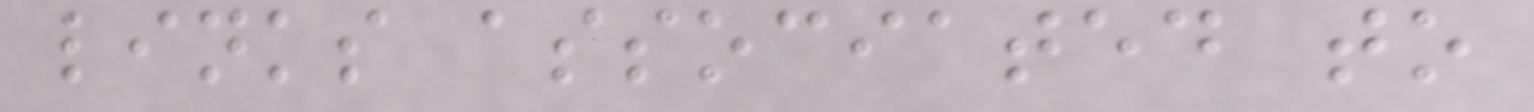links associated to
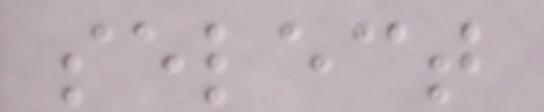select
